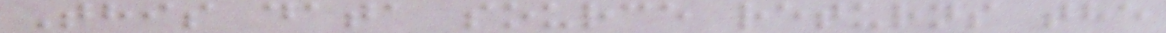This data source returns the
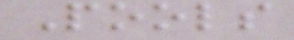Pools
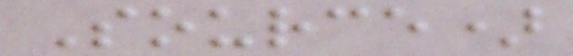Source)
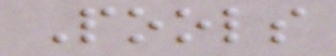Pools
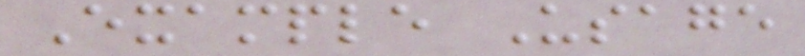Example Usage
